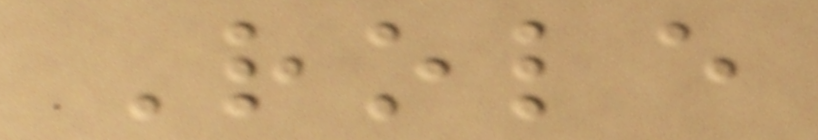Role
